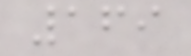169
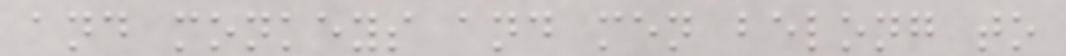and monkeys and men belong to
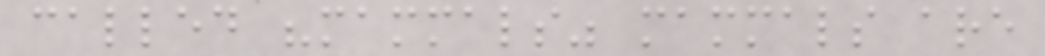called "mammals" mammals are
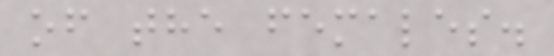of the females.
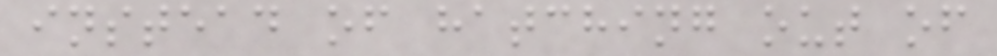instead of hatching out of
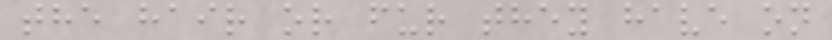the hair or fur they have on
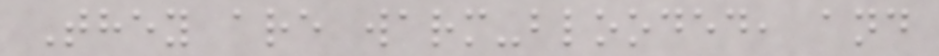They are warm-blooded, and
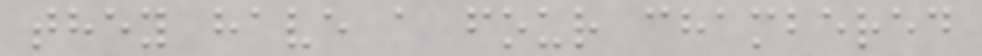they have a four chambered
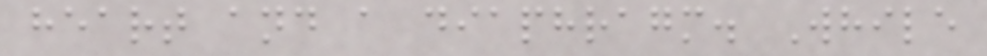heart and a diaphragm. While
